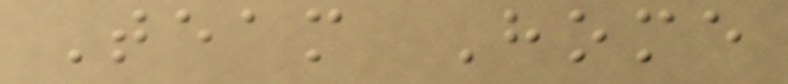Team Home
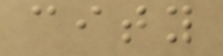city
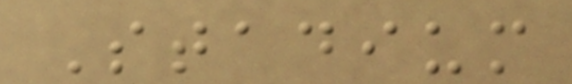Stadium
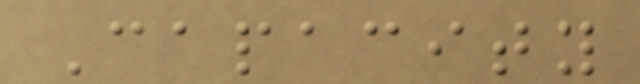Capacity
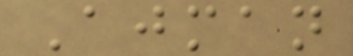Ajman
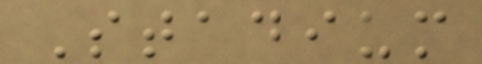Stadium
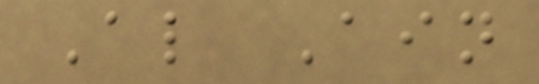Al Ain
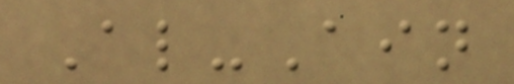Al-Ain
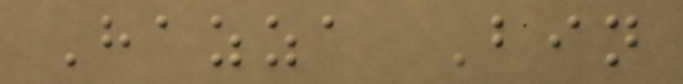Hazza Bin
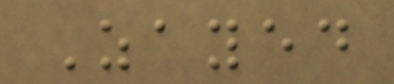Zayed
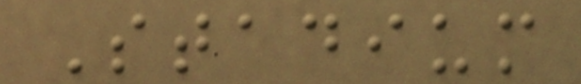Stadium
